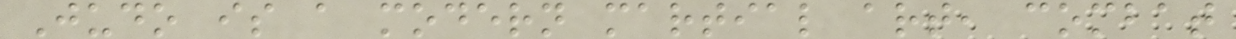Judo is a modern martial art, combat
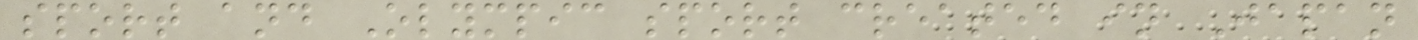sport and Olympic sport created in Japan
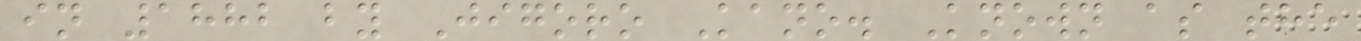in 1882 by Jigoro Kano. Known as the
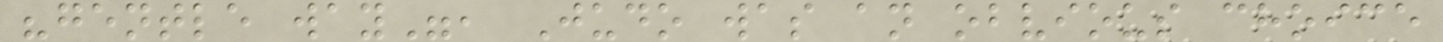"gentle way", Judo was an obvious choice
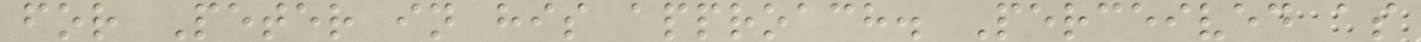for Peter in his approach. Perceived as
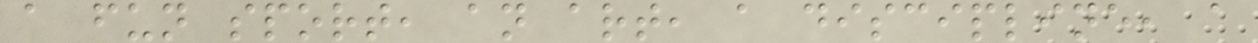a fun sport, an art, a discipline, a
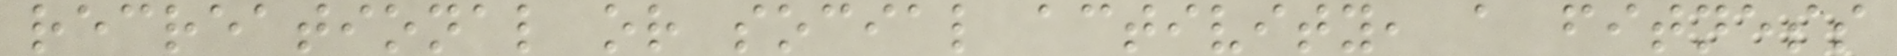recreational or social activity, a fitness
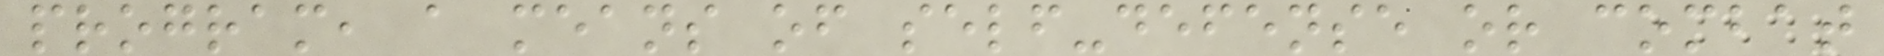program, a means of self-defense or combat
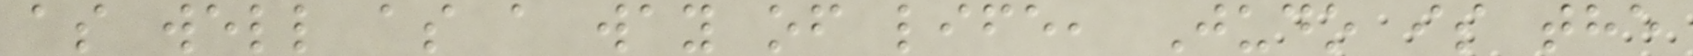as well as a way of life, Judo is the
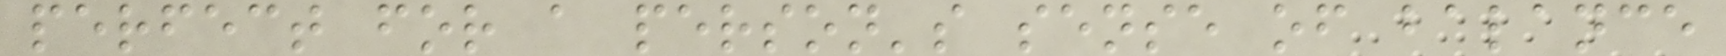perfect for a person's sense of balance
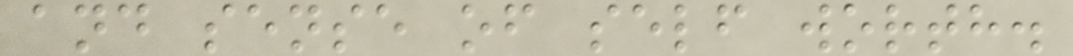and sense of self worth.
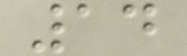14
